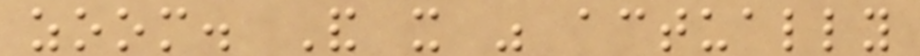zoom. And it was actually
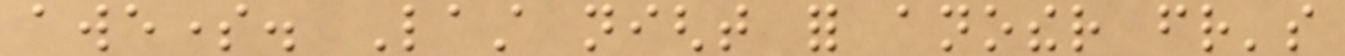awesome. Last night for another friend's
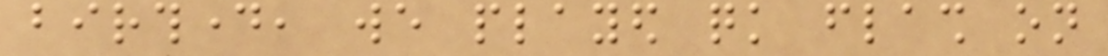birthday, we played quick flash on
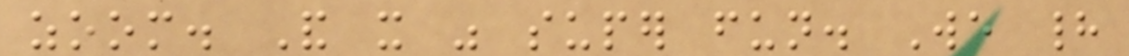zoom. And it was super fun. We had
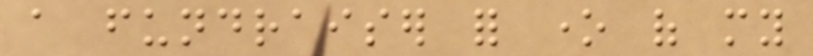a fundraiser for one of my
